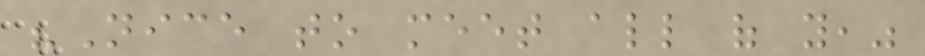"Nice to meet all of you,"
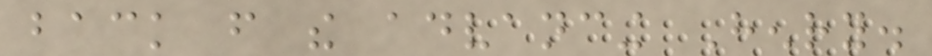back from the advancing Henry.
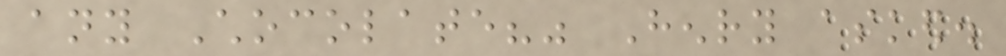any Chocolate?" Henry asked.
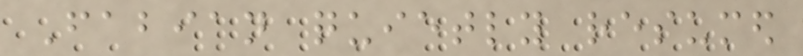Fabian quietly resumed
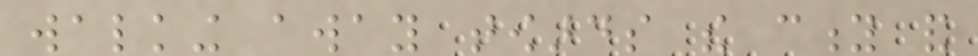walking away towards the city and
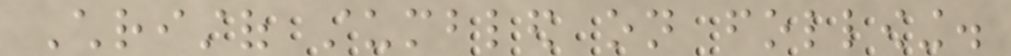Christof stumbled on following.
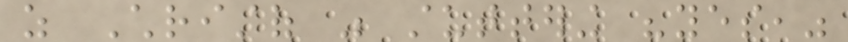as Christof was stuttering "yes,"
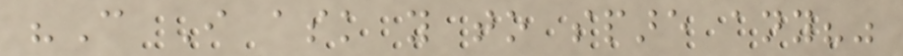"Can I ask you to spare any?"
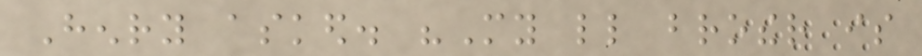Henry asked. "My little brother is
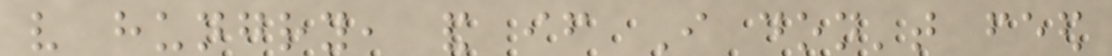very hungry, and if I don't feed
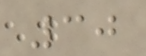30
